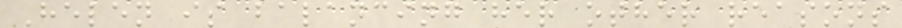Helen is balancing her other reasons
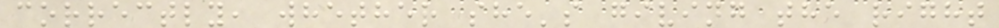correctly, whether she's giving the right
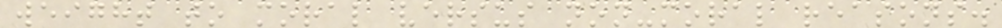weight to moral versus non-moral reasons.
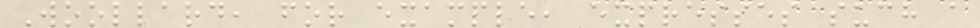Woollard, for example, expresses such a
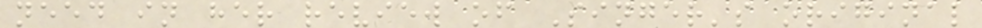need in her review of Singer's original
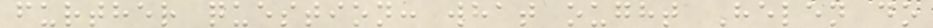further question: what ought Helen do
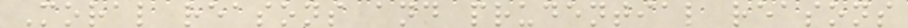Moral reasons and prudential reasons
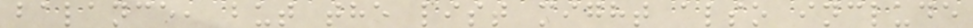balance, but the list might also include
